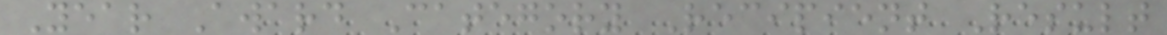Year Award Category Recipient Result
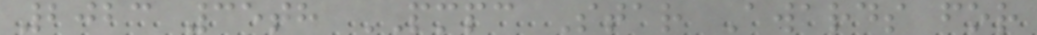2023 35th PMPC Star Awards for
